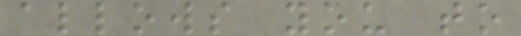allows you to
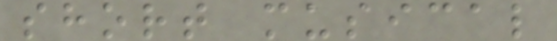short musical
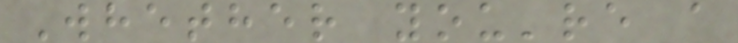Whether you're a
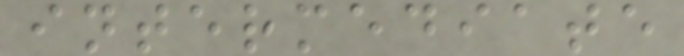intermediate
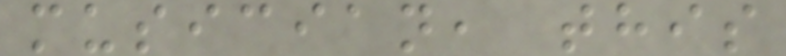musician, this
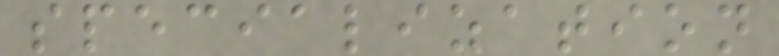specialization
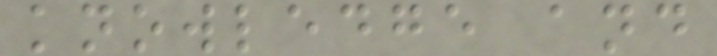knowledge and
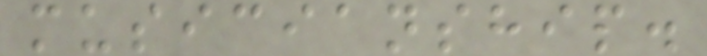musicianship.
